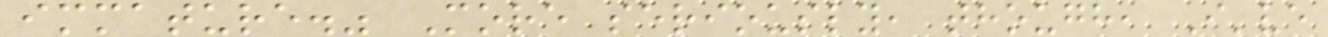immature." More seriously, though, I've
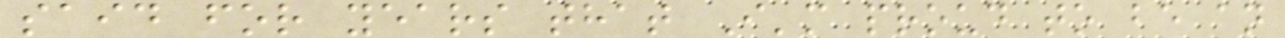said for years that I'm proud to be an
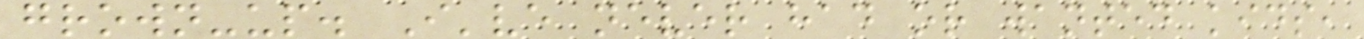grown-up. I've never had or wanted kids,
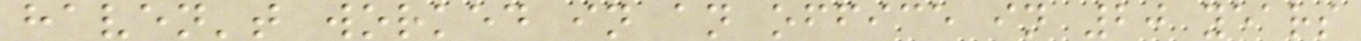haven't worked in an office in 20 years
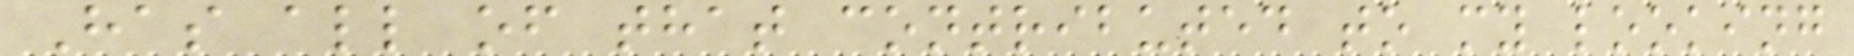Has all of that contributed to my looking
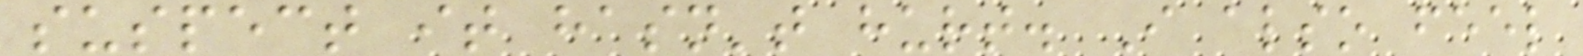suspect it hasn't hurt. I also feel
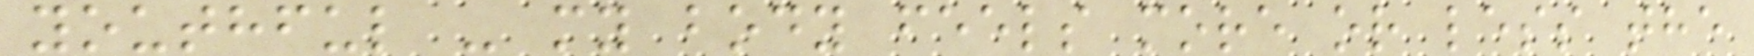youthful - my body feels more or less the
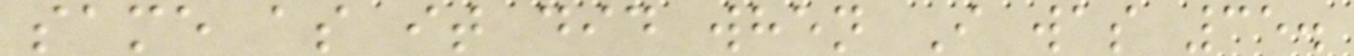same as it did when I was 35.
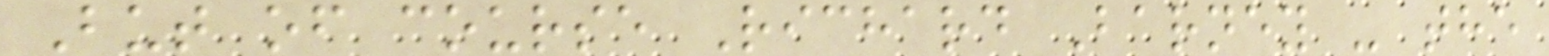But of course Richard Barney - the
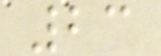23
